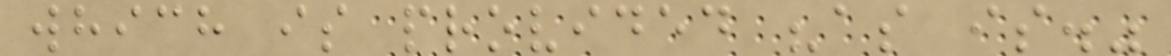which is provided "as is."
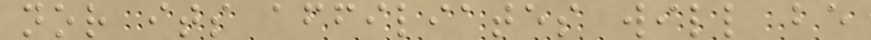nor its affiliates will be
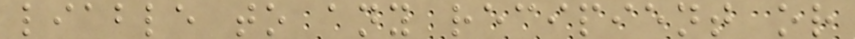liable to any recipient or
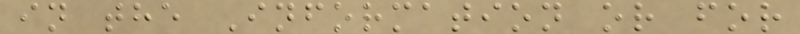in the Information or for
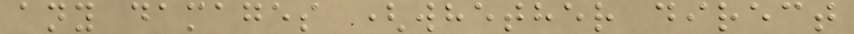any damages (whether direct
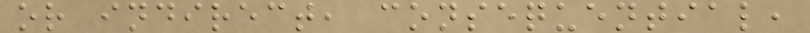or indirect, consequential,
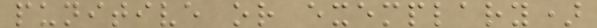punitive or exemplary)
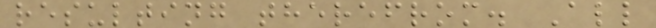resulting therefrom. All
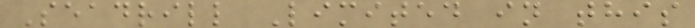Seadrill Limited in this
